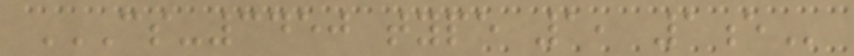CS-3450 TYPE 1, 1E
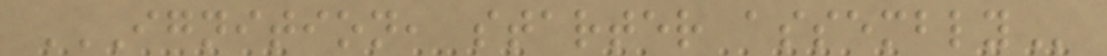IGNITION, STARTER ASSEMBLY
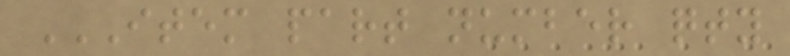ITEM PART NUMBER QTY
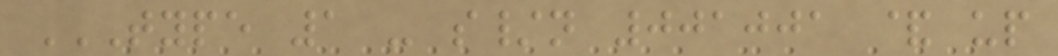TYPE 1 - S/N 001001 & UP
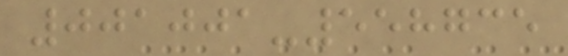001001-558735
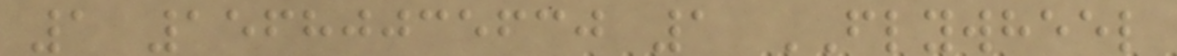1 15680035630 1 FLYWHEEL
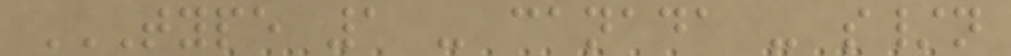TYPE 1 - CANADA - S/N
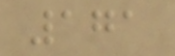171
